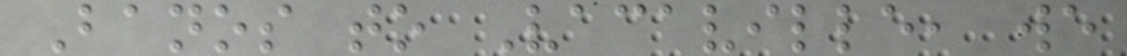Banos to Vacaville, we
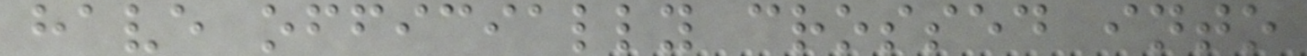have officially crossed into
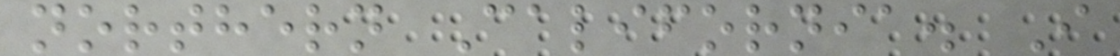northern California. I
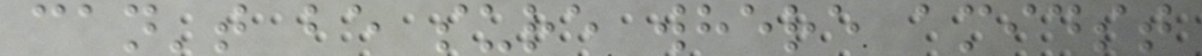can't be sure where amidst
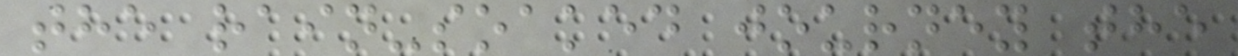the rain-soaked journey the
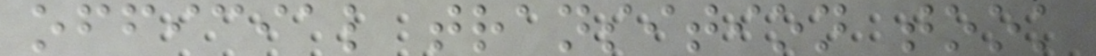official transition took
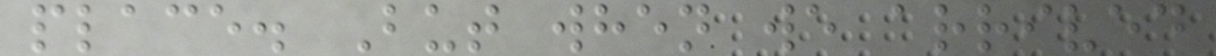place. But when we arrived
